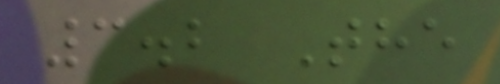3.2 The
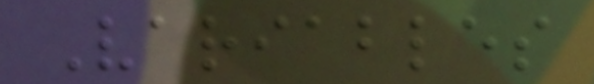Variables
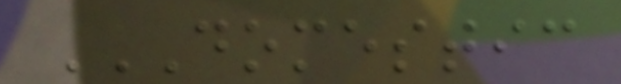DOMESTIC
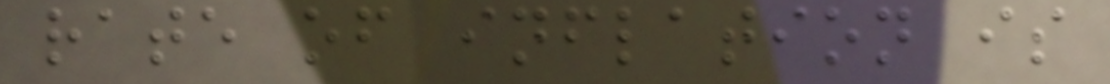rate of inflation is
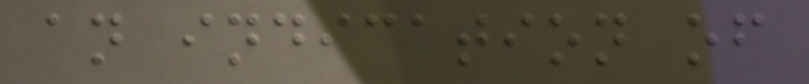an indication of
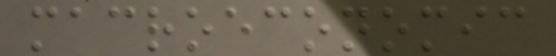macroeconomic
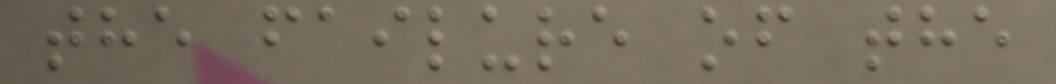the failure of the
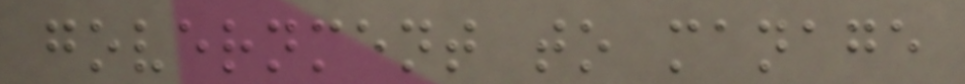government to manage
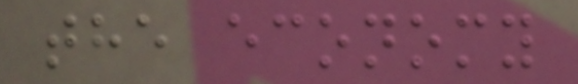the economy
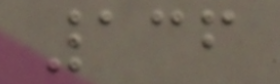136
